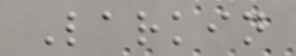Larkin
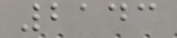2143
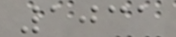1031
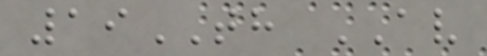19TH AV
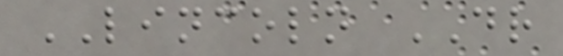LINCOLN DR
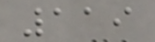119
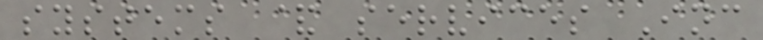systems & services Inc
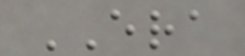ERA
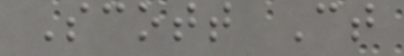Scott Ct
